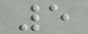5
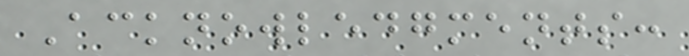Acknowledgments:
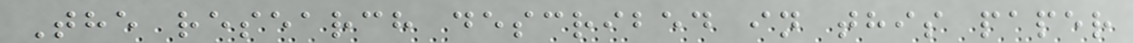The research described in this paper
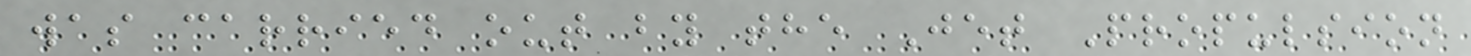was carried out by the Jet Propulsion
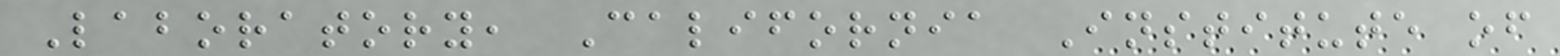Laboratory, California Institute of
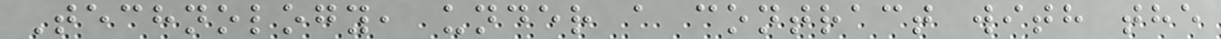Technology, under a contract with the
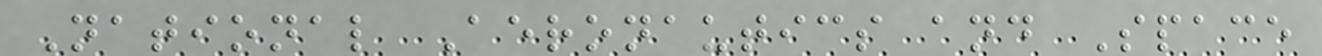National Aeronautics and Space
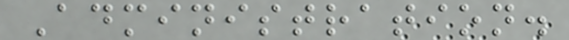Administration.
